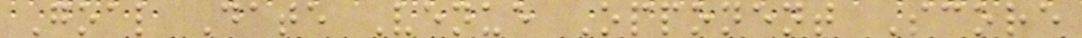Goal Date Venue Opponent Score
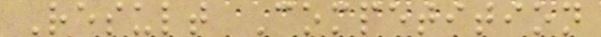Result Competition
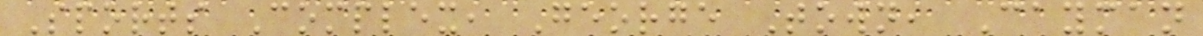Sports Complex, George Town, Cayman
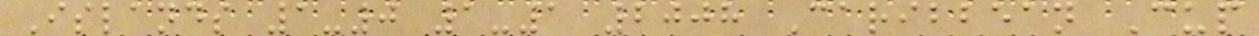Islands 1-0 1-1 2008 Caribbean Cup
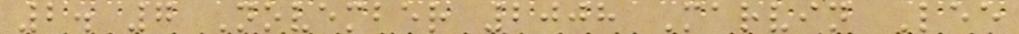2. 7 November 2008 Marvin Lee
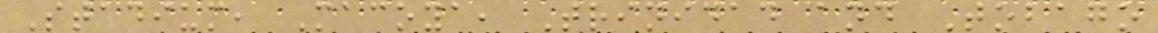Stadium, Macoya, Trinidad and Tobago
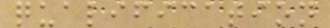qualification
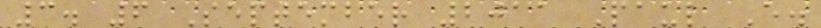3. 6 September 2011 Paul E.
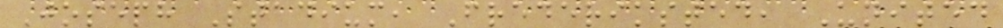Joseph Stadium, Frederiksted, United
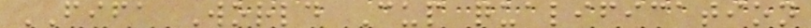FIFA World Cup qualification
